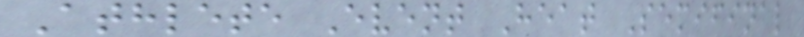Athlete Event Heat Semifinal
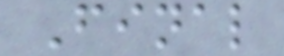Final
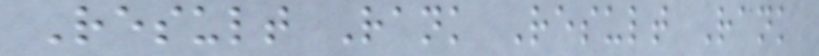Result Rank Result Rank
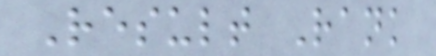Result Rank
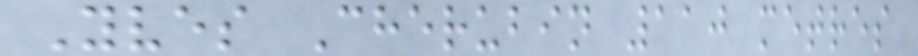Yves Cherubin 110 metres
